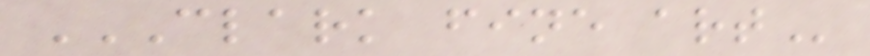CLARK FINE ART
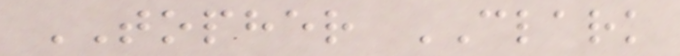TOPHER CLARK
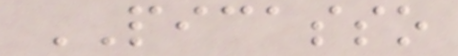PICASSO
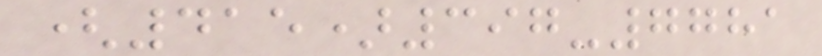(415)397-7781
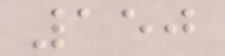150
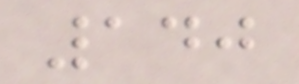140
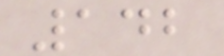142
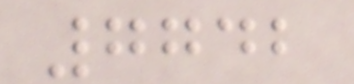7742
